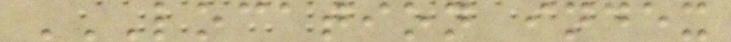LOCATION INDEX
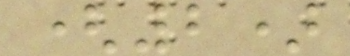(2)
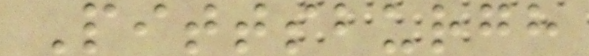Pittsburgh
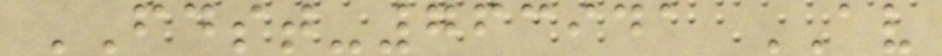FDST-763941 AV
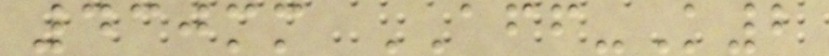430mm AFF-K2
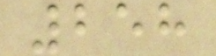258
